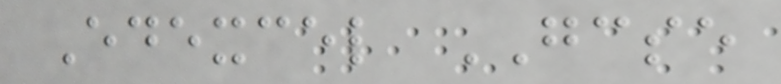Edexcel GCSE
